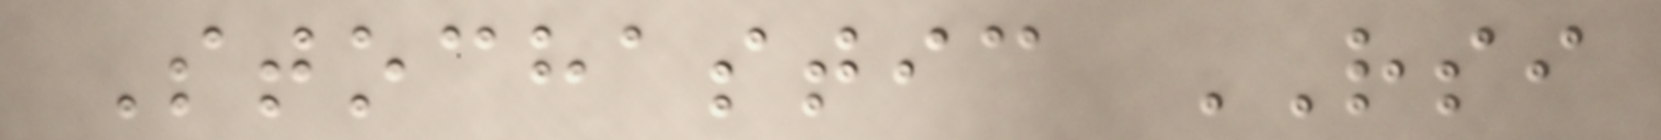Stochastic RSI
